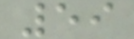59
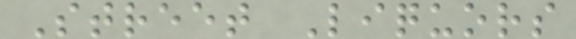Street Liquors
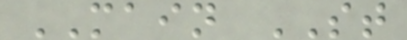MAIN ST
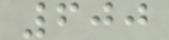600
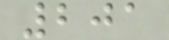201
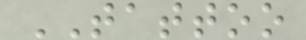TATTOO
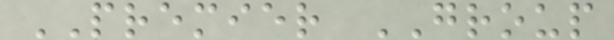PREMIER GROUP
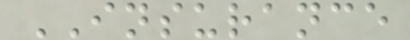INSURANCE
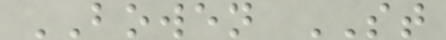BOWEN ST
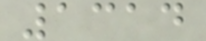1314
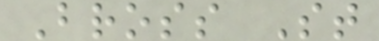Bross St
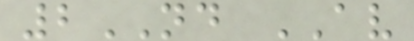2ND AV
